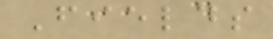Fields
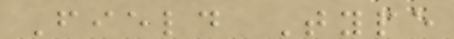Field Type
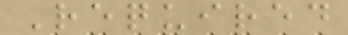Required
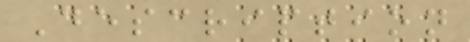Description
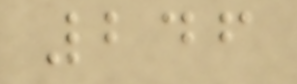246
